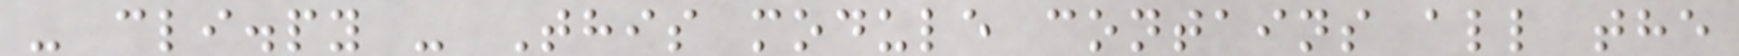- cli.py - This module contains all the
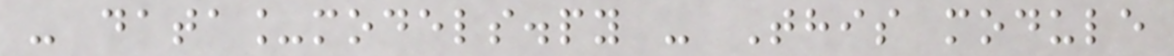- data_models.py - This module
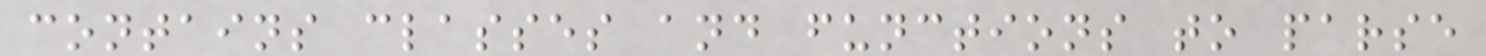contains classes and functions to parse
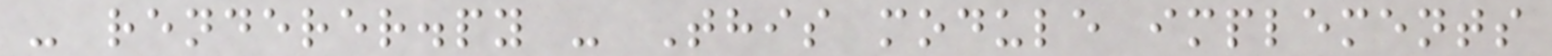- renderer.py - This module implements
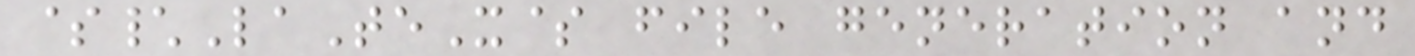$\LaTeX$ file generation and
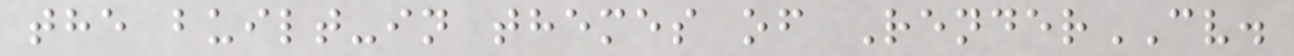the built-in themes of RenderCV.
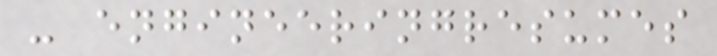- engineeringresumes
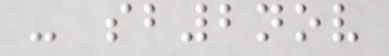- sb2nov
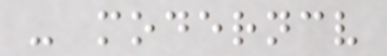- moderncv
